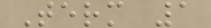Term 1
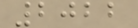2022
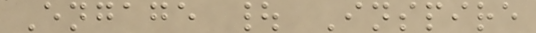Engage | Inspire
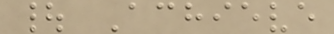| Achieve
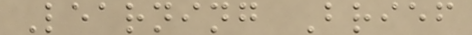Learning Brief
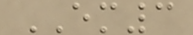EM3
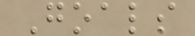Goals
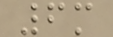6m
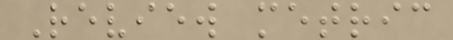Review metric
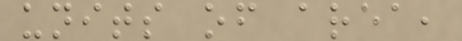units of area,
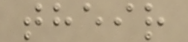their
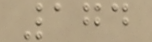174
